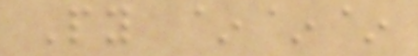Py ~~~
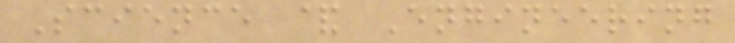Science & Engineering
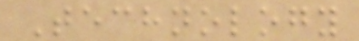Technology
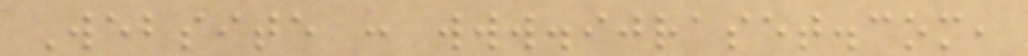Website : www.ijraset.com,
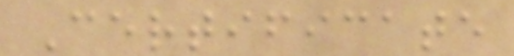Certificate
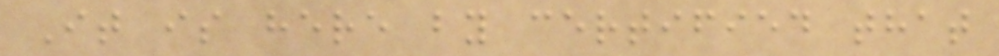It is here by certified that
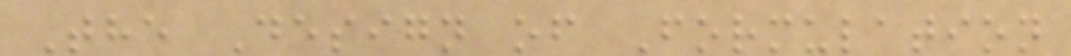The Design of Formulation
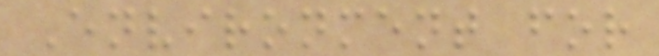Environment for
